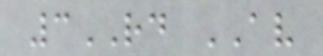3RD AV
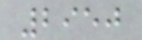2950
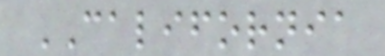CALIFORNIA
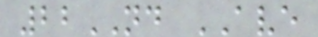22ND AVE
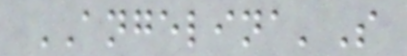ANGELINA'S
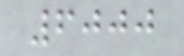6000
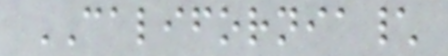CALIFORNIA\
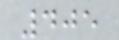405
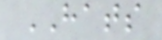HATS
